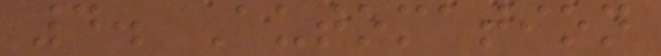4. Automation
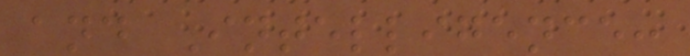and Intelligence:
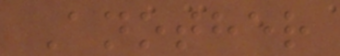Another
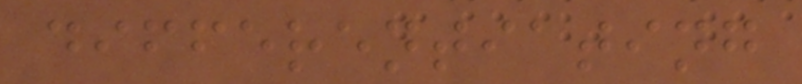differentiating
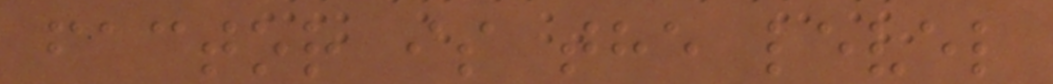factor is the level
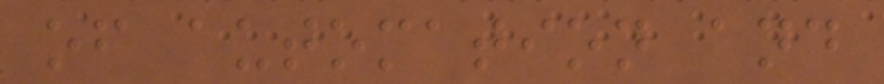of automation and
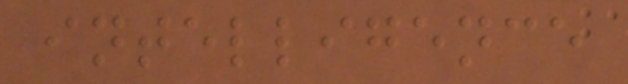intelligence
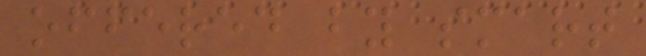offered by smart
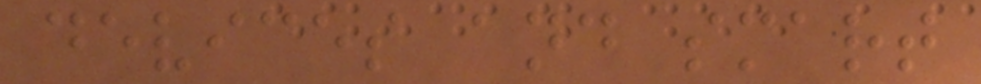devices and smart
